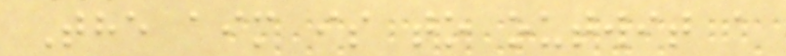The aim is to outwit a
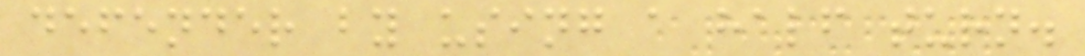defender by using a half turn.
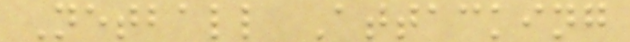Netball Attacking
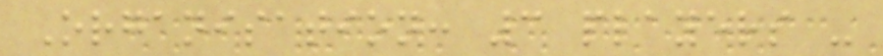Organisation: 3 players -
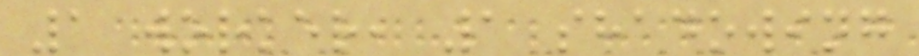1 worker, 1 shadowing
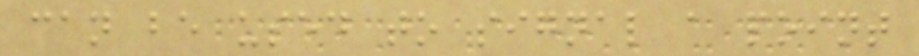can be used to signal a point
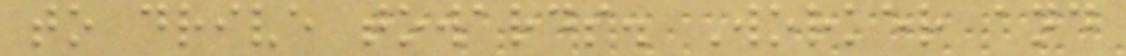to drive towards. Worker and
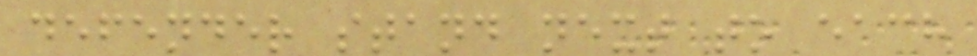defender stand next to each
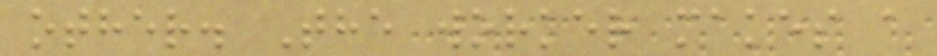other. The worker makes a
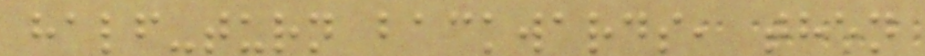half-turn backwards, then
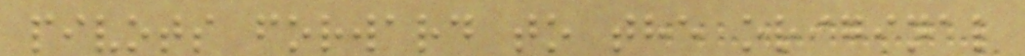pivots forward to the original
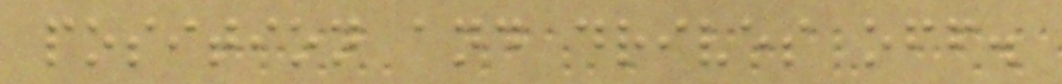position and drives off.
